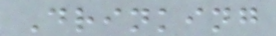Drinking
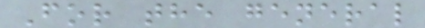For the general
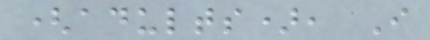(adults), I
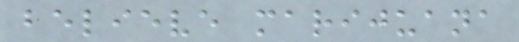believe marijuana
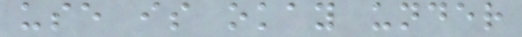use is okay under
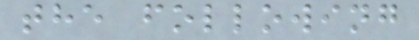the following
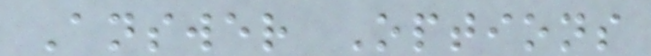Answer Options
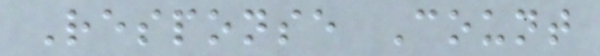Response Count
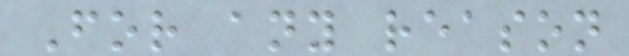For any reason
